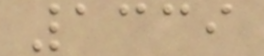1339
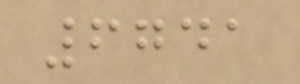6741
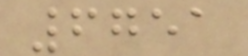6751
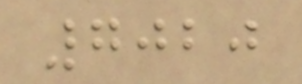7020
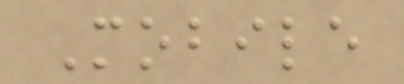Mobile
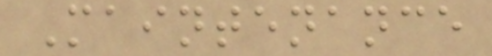Maintenance
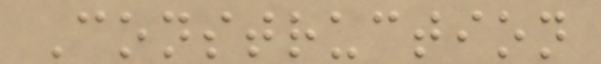Construction
